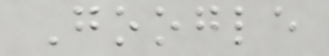Google
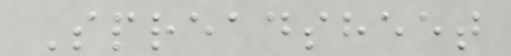Spreadsheet
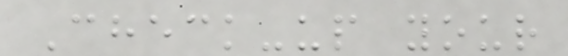Check-up your
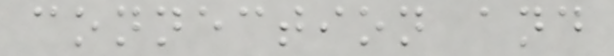connection and
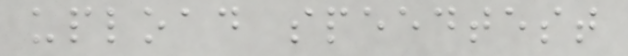upload speedtest
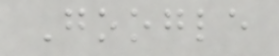Google
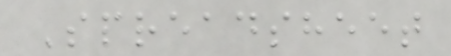Spreadsheet
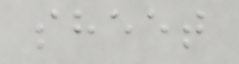sheet
